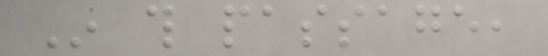In this passage,
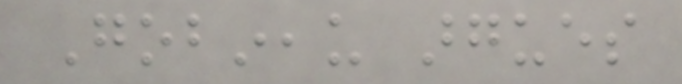Gobineau argues
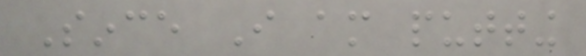Since I am putting
